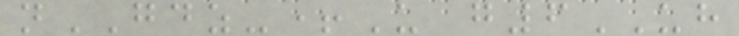nGDZ-+U g6UH
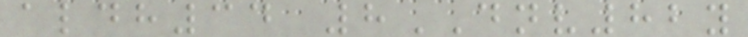aldh34 8DNV82y
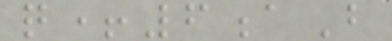q+6aB
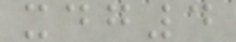xdg4
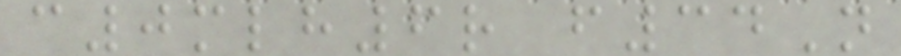c0mlh6r f34N
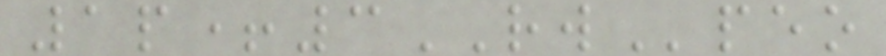1p+3RWpeo
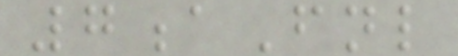7aFnl
